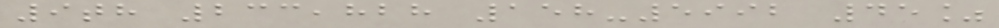9th 233,828 158-5992 45%
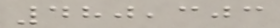480,303
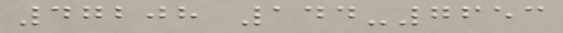47208 144-7653
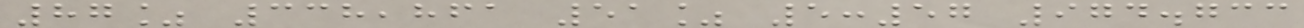87% 338,861 51% 5:57 974.733
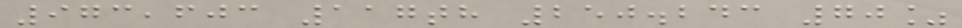973,603 117th 250.243 70%
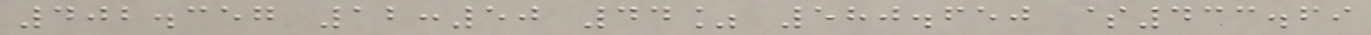402.357 12:50 44% 580.650 $433.69
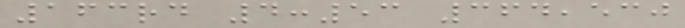163rd 4:53 364,530
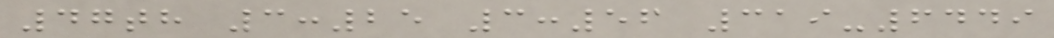47th 3:25 3:56 319-6449
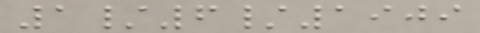1/6/1909
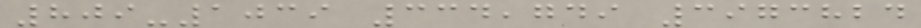809-1039 334,749 3973824
